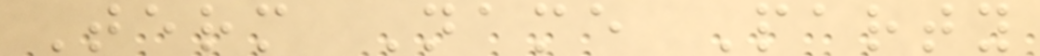Term Name Party
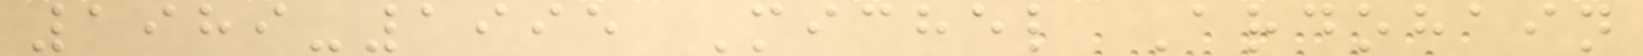1989-1995 Michel Ardohain
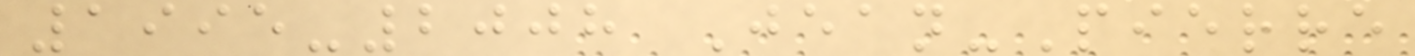1995-2008 Jean-Pierre
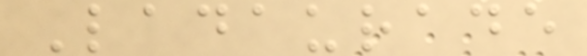Ladaurade
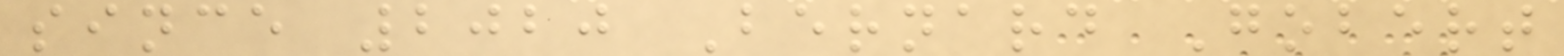since 2020 Bernard Gobert
